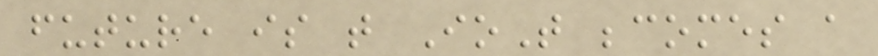future is that IoT becomes a
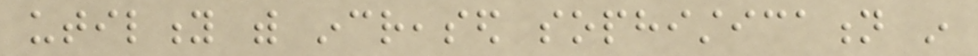utility with increased sophistication in
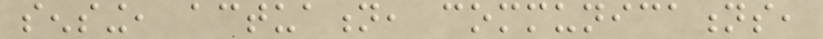sensing, actuation, communications,
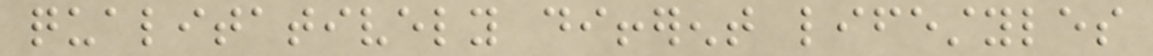qualitatively different lifestyles
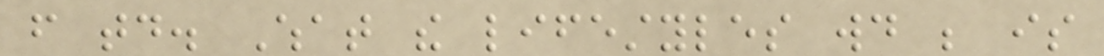from today. What the lifestyles would be is
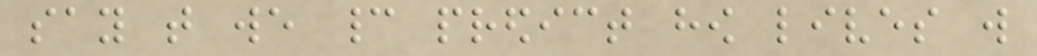say that we cannot predict how lives will
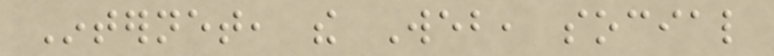Internet, the Web, social
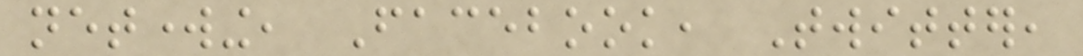networking, Facebook, Twitter,
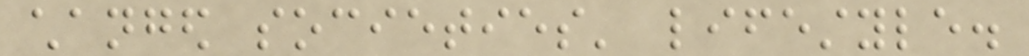changed societies' lifestyle.
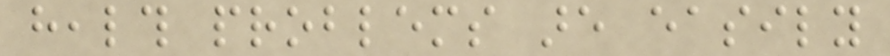health problems are easily
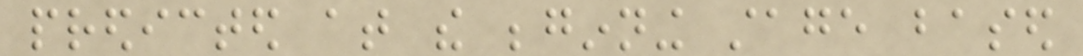predicted at the beginning stage based
